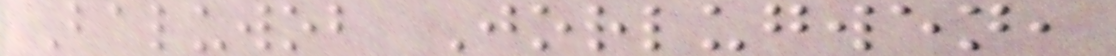Baluwob Jorlugwen,
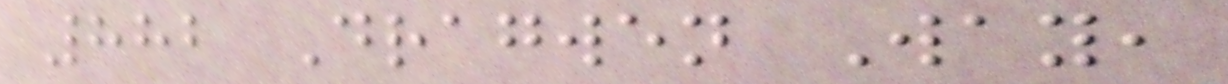882 Dragwen Way,
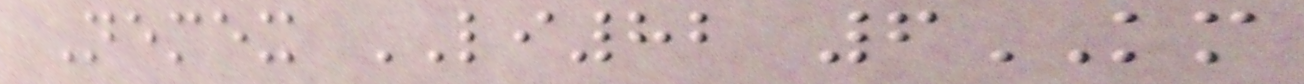Nemex LI82 6KM
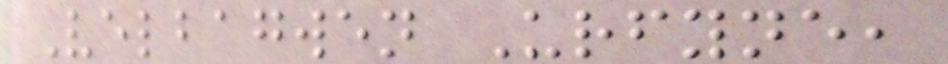Velbagwen Urfyne,
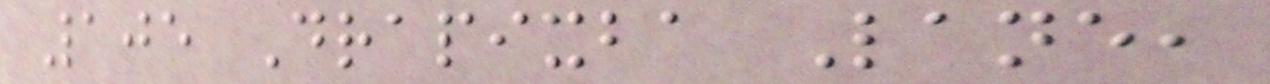105 Drapixba Lane,
